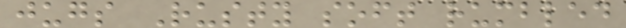jugs Rusty soft rumbled
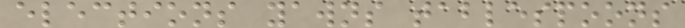elections yawns tablespoons
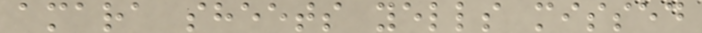amara sheets yells missed
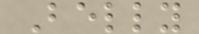Belly
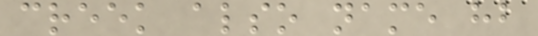creek also name hb
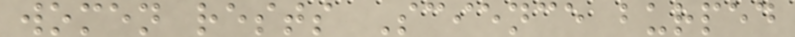women rests Science burped
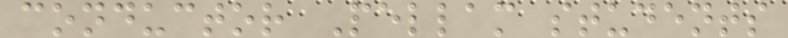conductor Pellam students
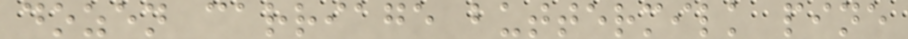dozen carriage buttermilk pine
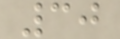30
